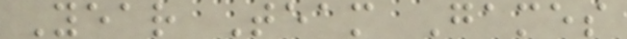Year Team Games
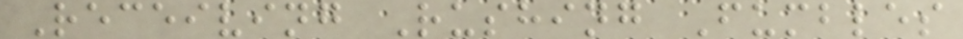Receiving Rushing Fumbles
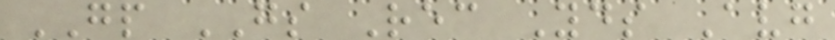GP GS Rec Yds Avg
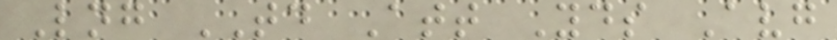Lng TD Att Yds Avg
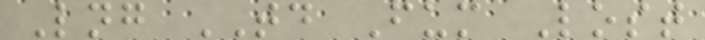Lng TD Fum Lost
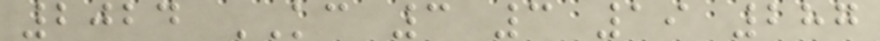2024 KC 3 3 19 287
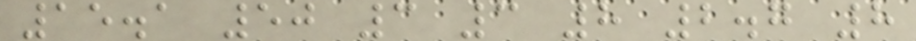15.1 50 3 3 8 2.7 8
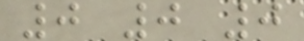0 0 0
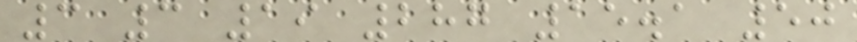3 3 19 287 15.1 50
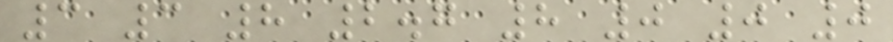3 3 8 2.7 8 0 0 0
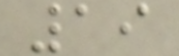19
